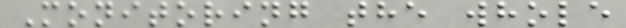Monitoring the whole
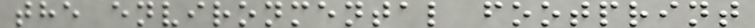the environmental footprint
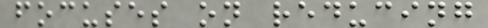focuses on reducing
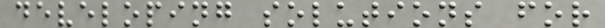developing solutions for
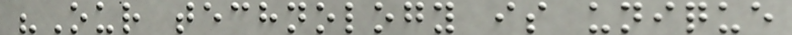"Our technology is unique
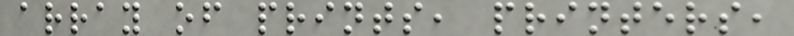array of prints, printers,
